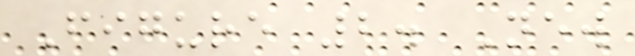Figure 2. New
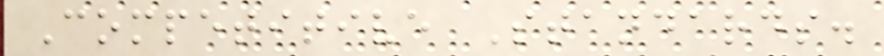Competitive Standards.
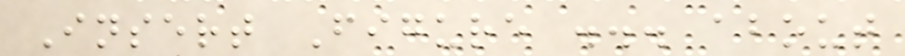Insert Figure ... about
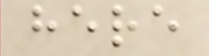here
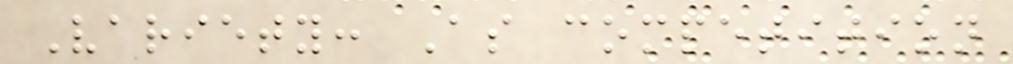Variety: As competition
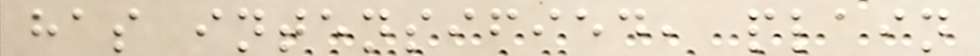has intensified, plain
